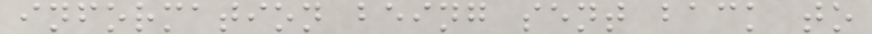information being sent back to
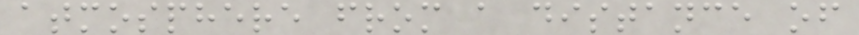atmosphere from a distance of
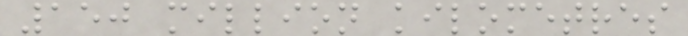150 million kilometres
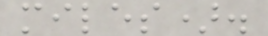miles).
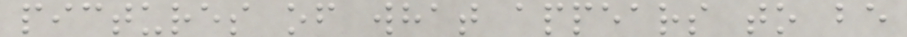pictures of what appears to be
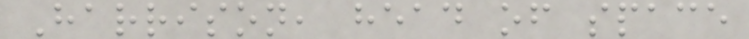Harrison, head of space
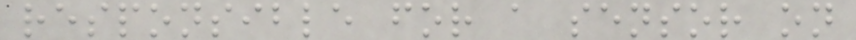responsible for a sensor on
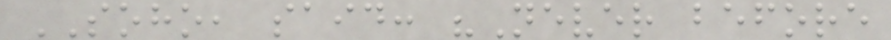SOHO, said: "Never before
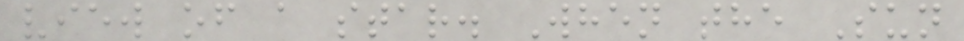view of a star. When the Sun
